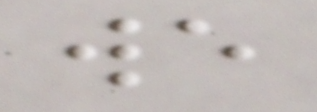we
